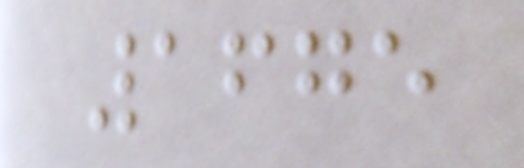1675
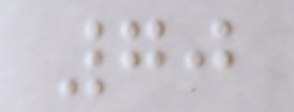70
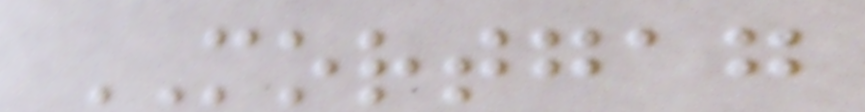MORTGAG
